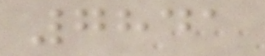7841
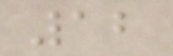12
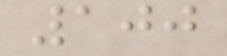100
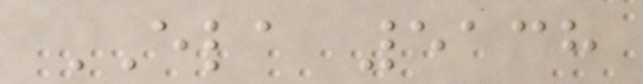ELA 5138
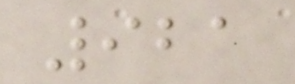921
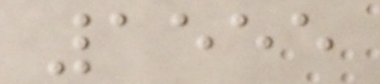1555
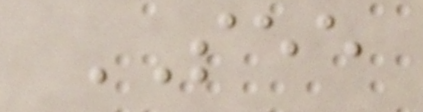SEE
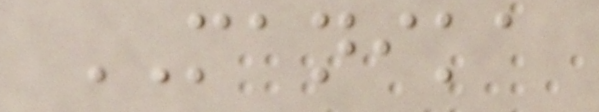MANIKA
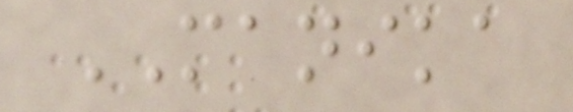MANIKA
